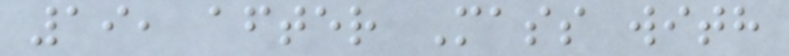19, after Mass with
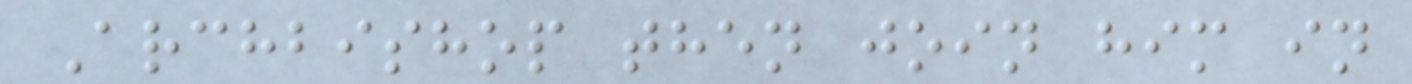Archbishop then join him in
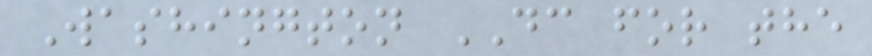Washington DC for the
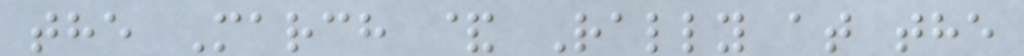the March & Rally at the
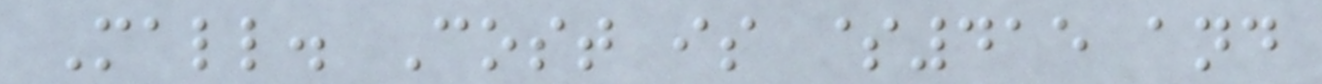Mall. Cost is $415 and
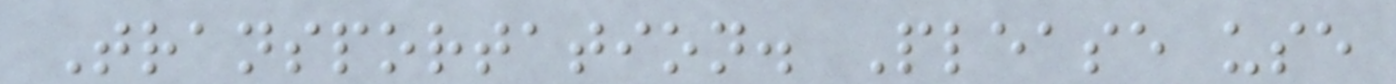Transportation. Please use
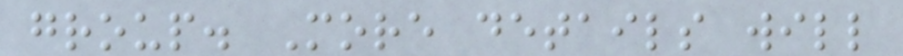group. More details will
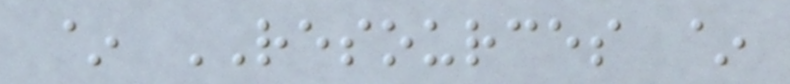~ RESOURCES ~
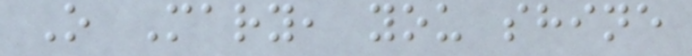O Mary, you shine
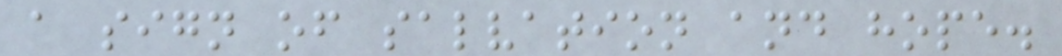a sign of salvation and hope.
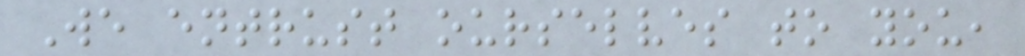We entrust ourselves to you,
